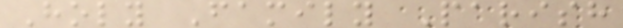Holy Family Parish
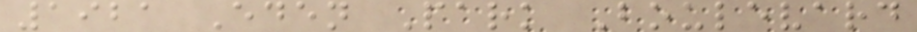1921 Eden Park Boulevard
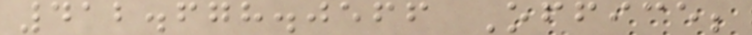412.678.0566 Office;
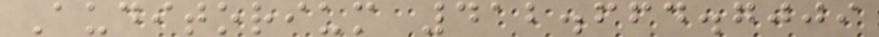Auditorium 412.664.7009
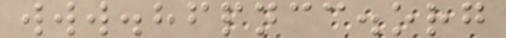www.hfpncc.org
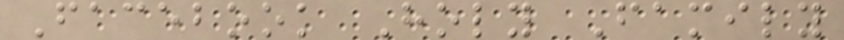Facebook Holy Family
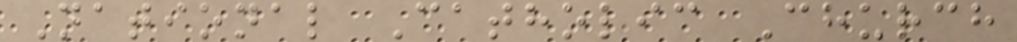National Catholic Church
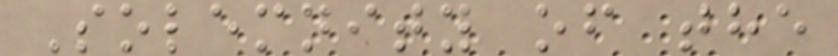Solemnity of the
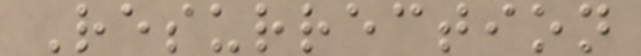Resurrection
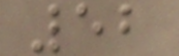52
